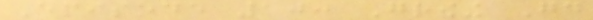Episode 10: Growing Good
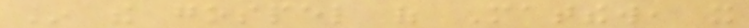In the gospel of Matthew, it
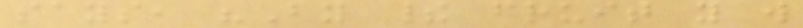says, "By their fruit you will
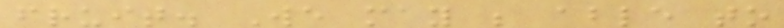fruit. We may be able to
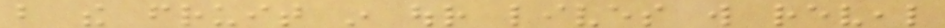but the fruit in our lives will reveal
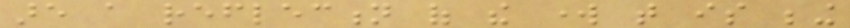are a reflection of the work that is being
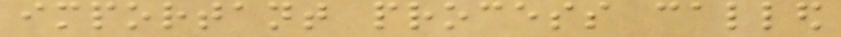important process called
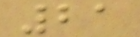21
